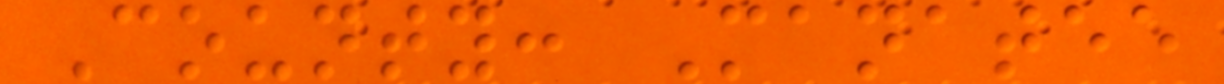County: Manatee
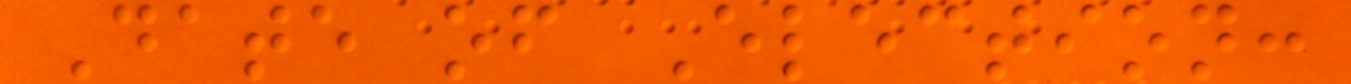Date of Election:
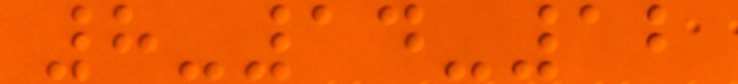8-14-12
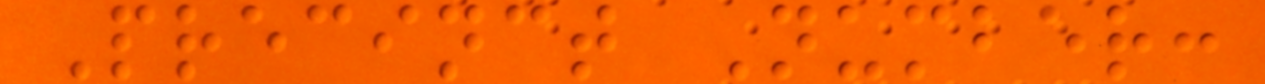Precinct Number:
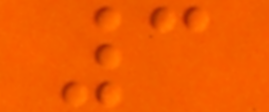3
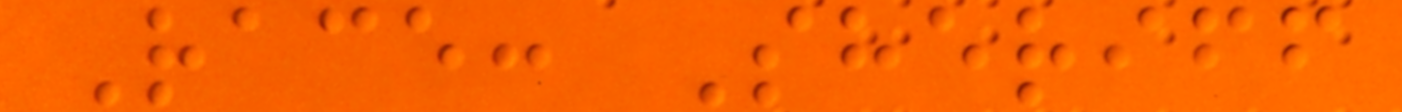Race: Sheriff
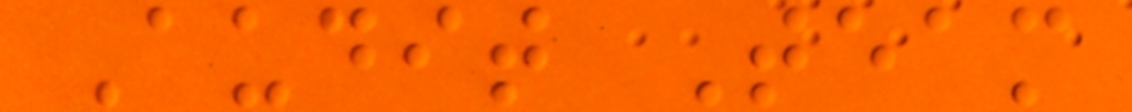Audit Team
